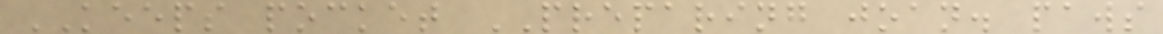KEEPS pocket PREPARING joan. paws
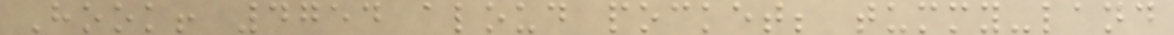Hook! 4754 aloud pocket; tummy-land
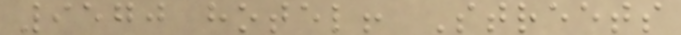9570 hotel! Streets
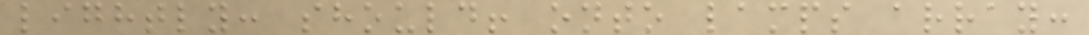lightly: should! onto lamps array:
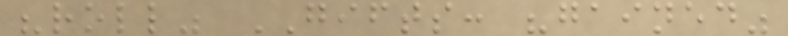"roll" GIFTS: "gained"
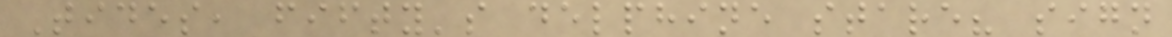Tides, fifty's delphine stare? sign
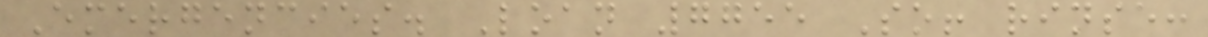Emergencies. Loan 7755 So! rinse:
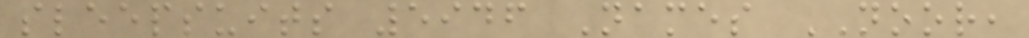sleepsuits 5946 Names NOOR,
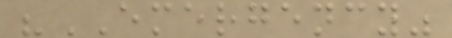"EMERGENCY"
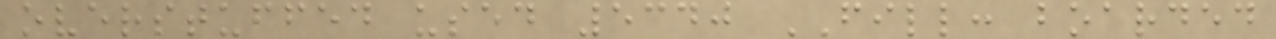overstuffed used 5340 FILL: boarded
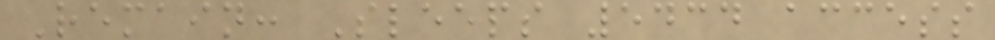Remain: Sleeps 5434 access
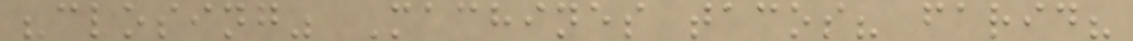"closing" Machines tacos? farid?
